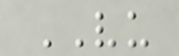VU
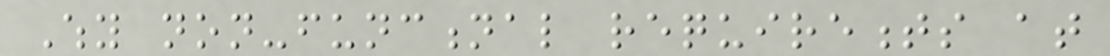Why non-functional requirements at
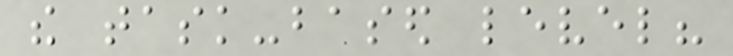the task-based level?
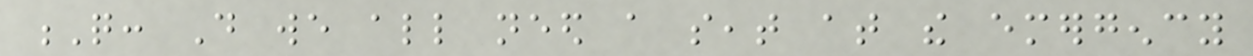Q: Do we all need a seat at the emergency
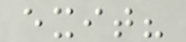exit?
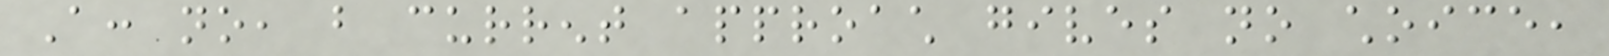A: no, but current approach gives no choice,
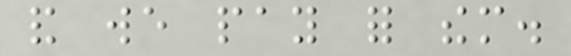and we pay for them.
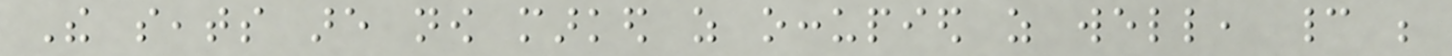The seats are now marked as occupied as well, cannot be
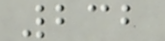232
